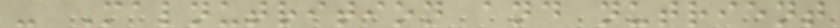- Malnutrition and nutrient
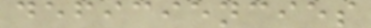deficiencies
